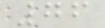76
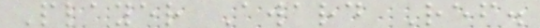Player Award Ref.
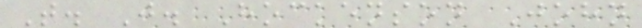T. J. Hockenson John
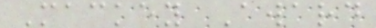Mackey Award
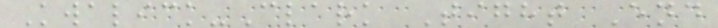Kwalick-Clark Tight End
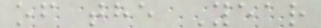of the Year
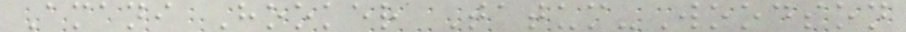Amani Hooker Tatum-Woodson
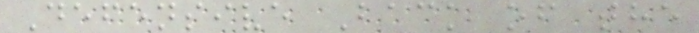Defensive Back of the
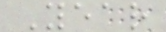Year
